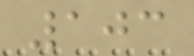103
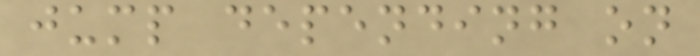jump depending on
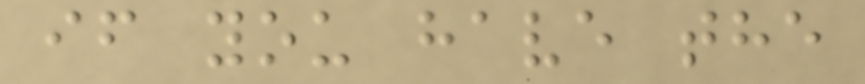if you have the
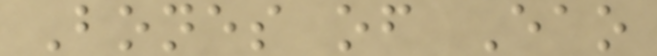Bones of Eao
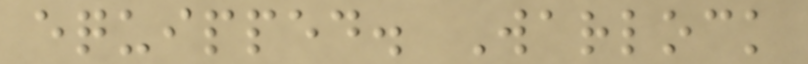equipped. Warlock
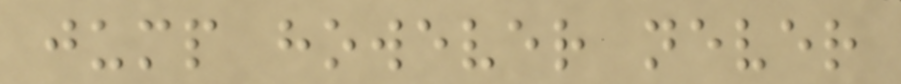jump however never
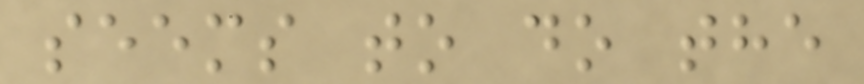seems to do the
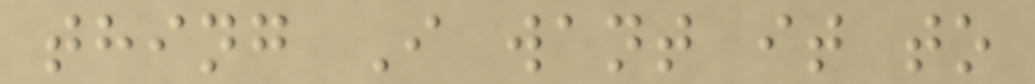thing I want it to
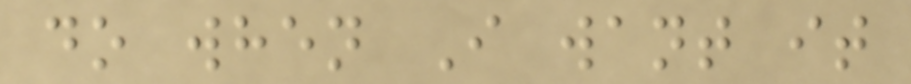do when I want it
